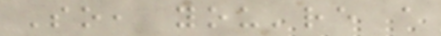So, you're a
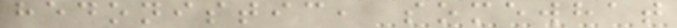hedonistic, somewhat
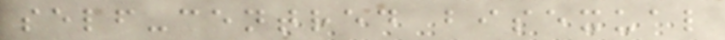self-centred bisexual
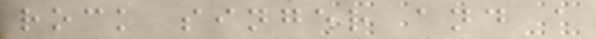rock singer and a
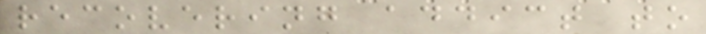recovering addict to
